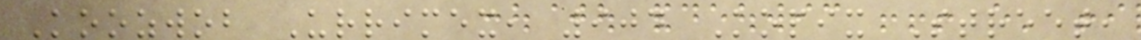Koozwob Urrimex, 904 Kopix Street,
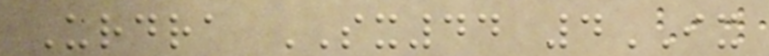Urdra SX44 4IX
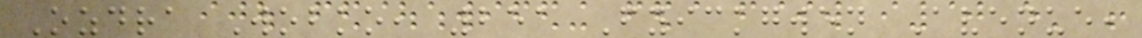Ozdra Wobko, 251 Fyickgwen Avenue,
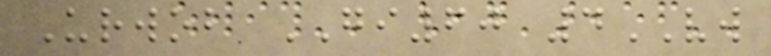Urwob GI60 4VW
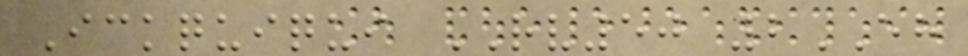Ickquiqui RV50 2EH
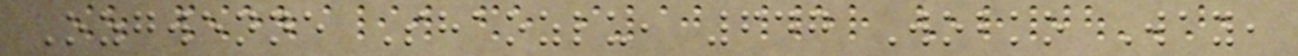Ozgwenne Shaozlu, 647 Wobko Way,
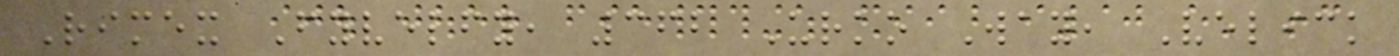Rimex Fyvelfy, 362 Urko Way, Velick
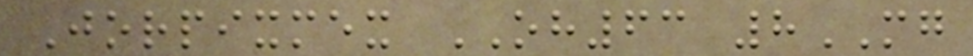Jorpixmex OH63 8MG
